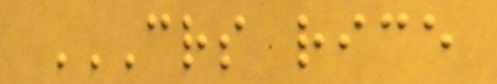CRS RICE
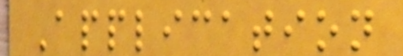Application
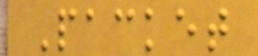Packet
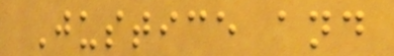Justice and
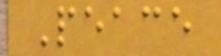Peace
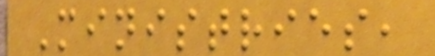Ministries,
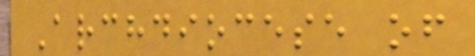Archdiocese of
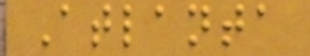Atlanta
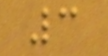3
